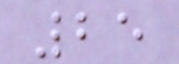25
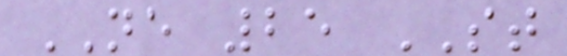NE 25 ST
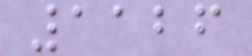1126
